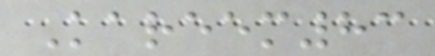Kareem83
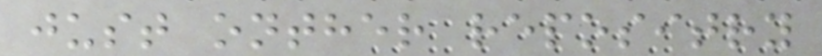just onther repositry
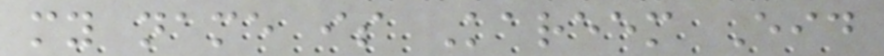my name is Kareem Eid
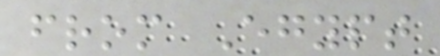from Egypt
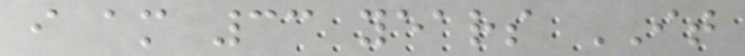i am 33 years IT
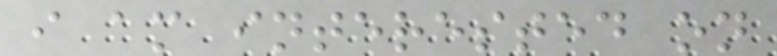i am interested on
